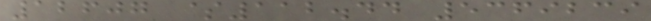12607 $112.44 5369239
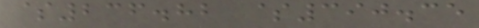$236.82 $390.35
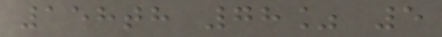158th 78% 5
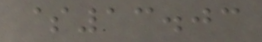$13.03
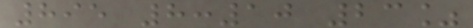895 8:10 23%
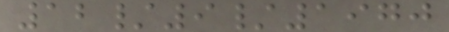12/9/1970
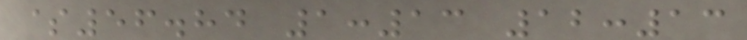$56.84 1:13 12:13
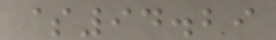$94.29
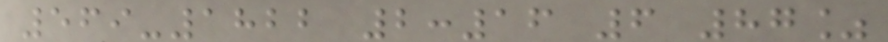569-1822 2:16 6 87%
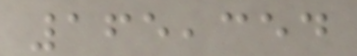165,354
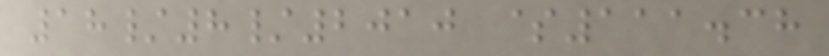18/8/2010 $111.38
